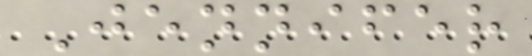Jennifer
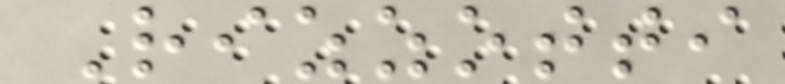Rizzotti
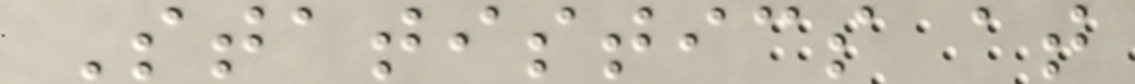Statistics at
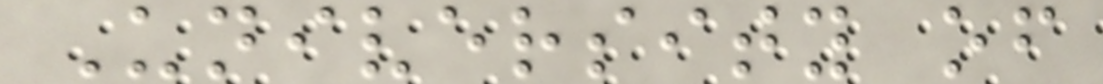University of
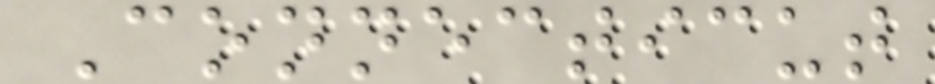Connecticut
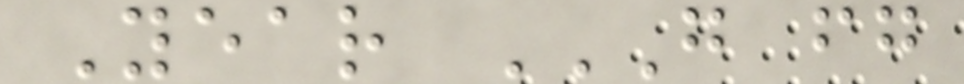Year G FG
